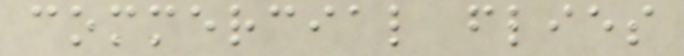commercial flies
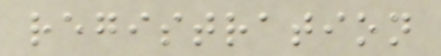registration
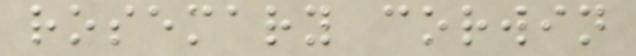rosemary corwin
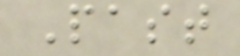Past
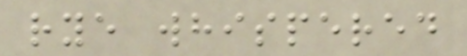rye whispered
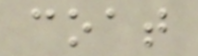coat
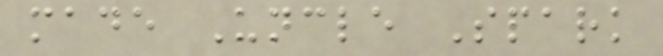made Uncle Spark
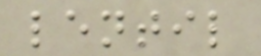lentil
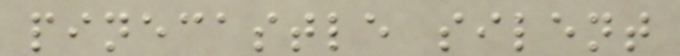pinecastle silent
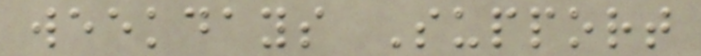weekdays Support
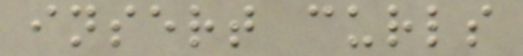insert curls
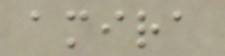amira
